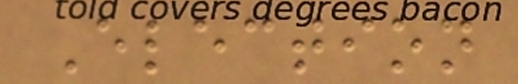Election
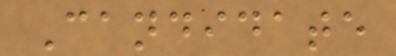Candidate
